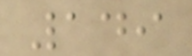149
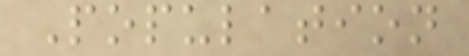Population
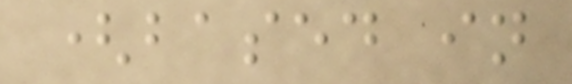(based in
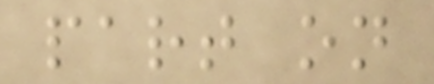part on
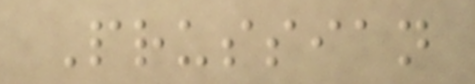Prussian
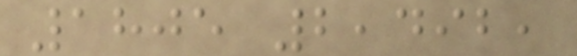1805 2,492,
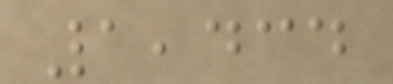1,434
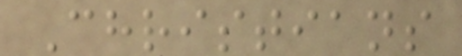Christians
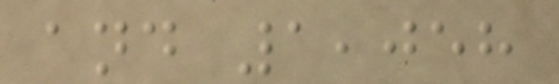and 1,058
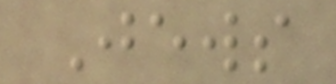Jews
